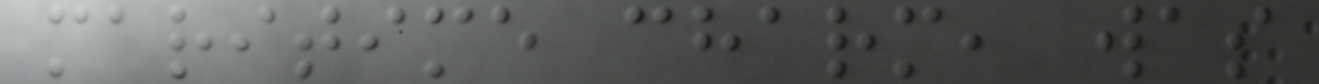maritime charm, was
